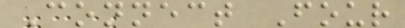Connect Four
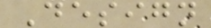Design
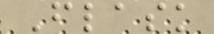Flask
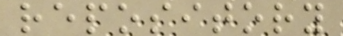repository
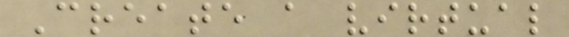Create a virtual
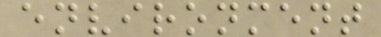environment
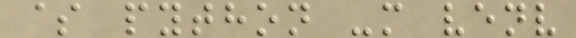$ python -m venv
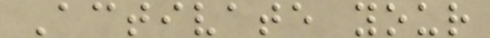Activate your
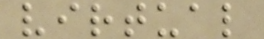virtual
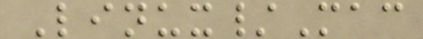Linux/Mac
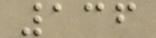136
